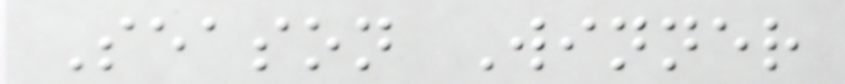Season Winner
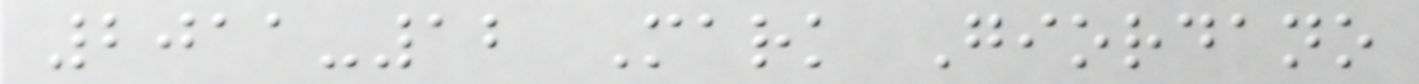2011-12 Mark Giordano
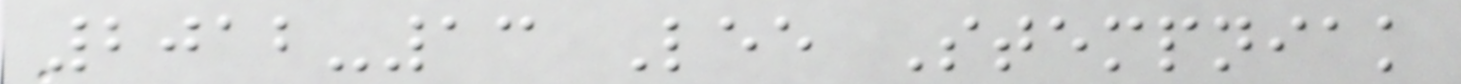2012-13 Lee Stempniak
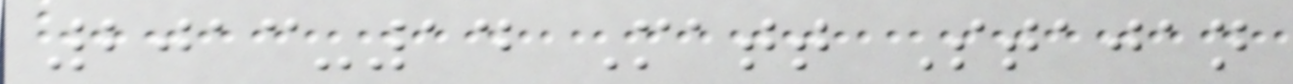2013-14 Matt Stajan
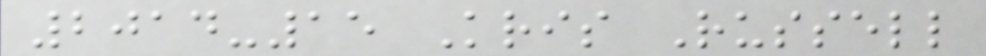2014-15 Kris Russell
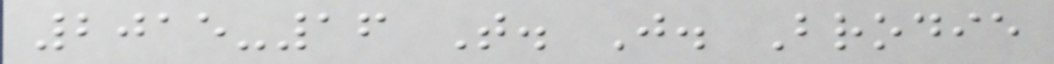2015-16 T. J. Brodie
